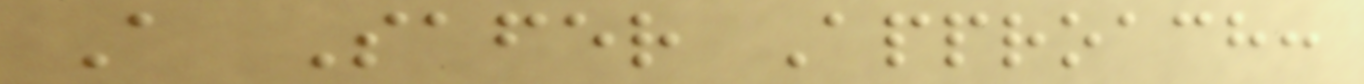A Safer Approach:
